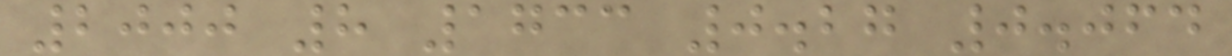2000 8 1733 0.27 0.064
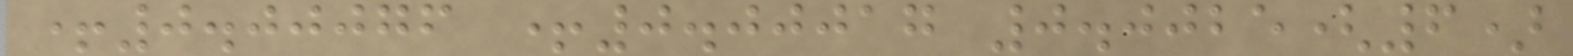+0.00076 +0.00017 0.0025(6)
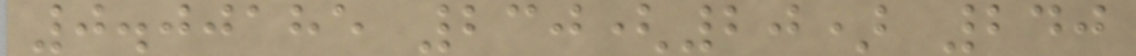0.00185 230(20) 240
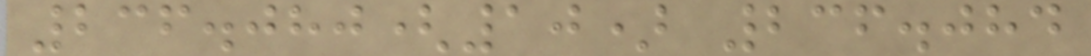236.080(10) 236.084
